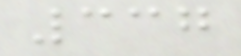337
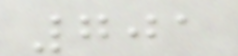701
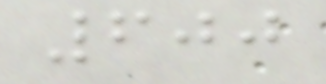600
